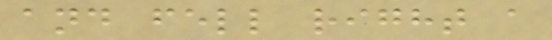and fell right a
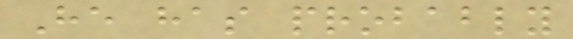He has probably
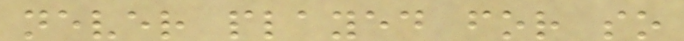never played for so
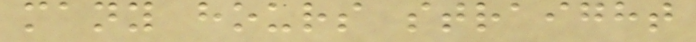many hours straight
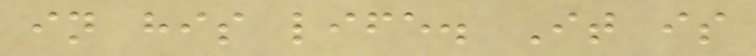in his life. It is
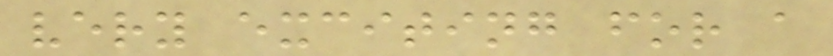very exciting for a
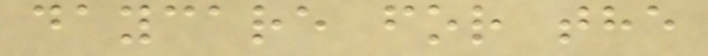daycare for the
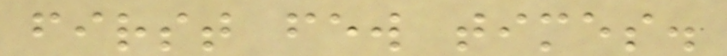first few times.
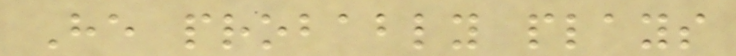He probably plays
